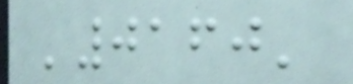'0160'
